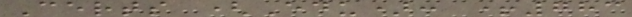Certs (Edu): +783
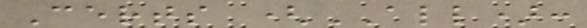Certs (ALL):
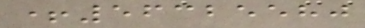+56325580
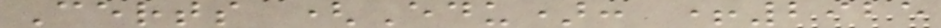Certs (Edu): +2925
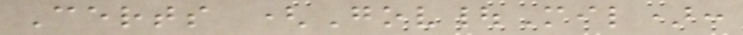Certs (Gov|Mil):
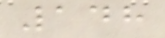148
